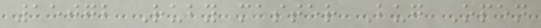15072 Ruby master Bug Open
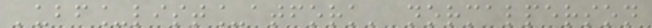'ubf_list_atfork' normalperson
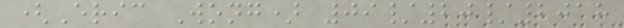(Eric Wong) 09/20/2018
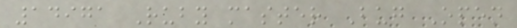14971 Ruby master Bug Open
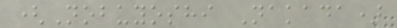(Nobuyoshi Nakada)
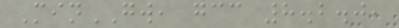MinGW, gcc 8.2.0,
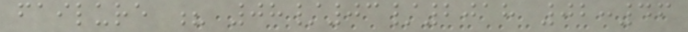failure ? 08/03/2018 02:46
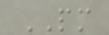PM
